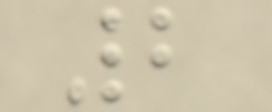2
